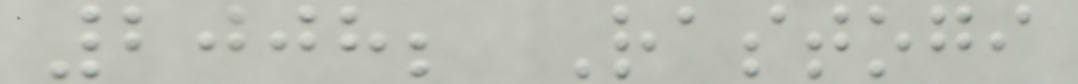2008; Rastogi
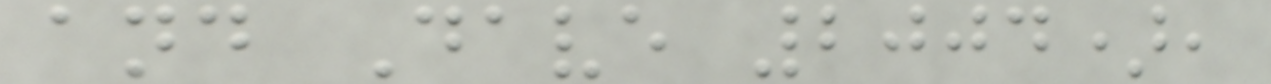and Dave 2004),
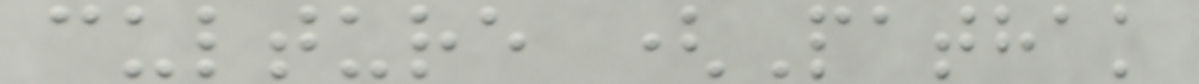culture (Pathak
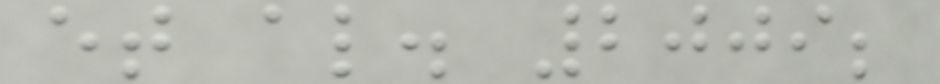et al. 2009;
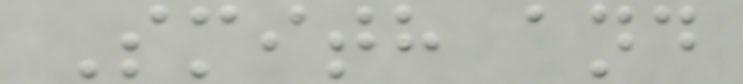Smith and
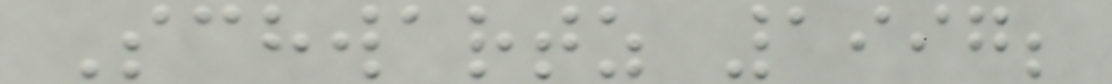Schwartz 1997;
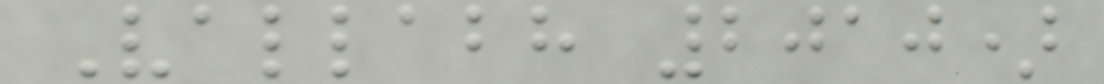Vallabh 2010)
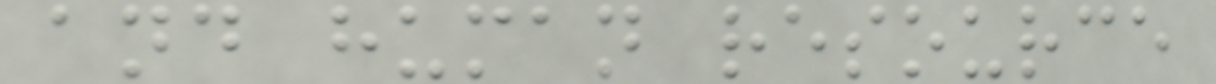and human resource
